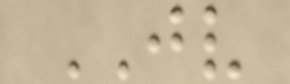JV
